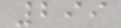299
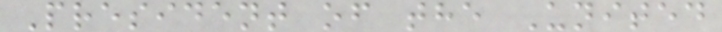President of the United
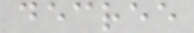decree
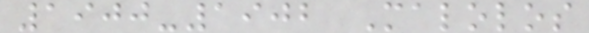1900-1902 Malolos
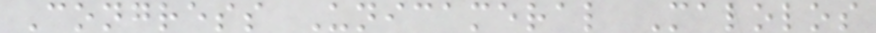Congress Unicameral Malolos
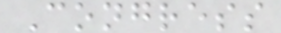Congress
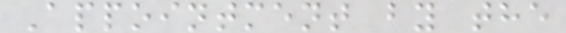Appointment by the
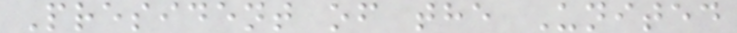President of the United
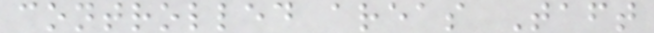controlled areas Taft
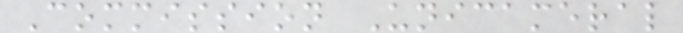Commission Unicameral
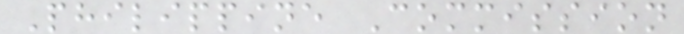Philippine Commission
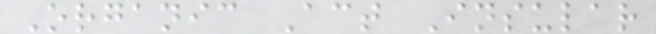Organic Act Insular
